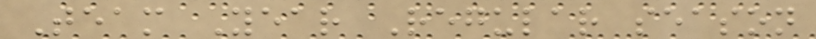Team Year Regular season
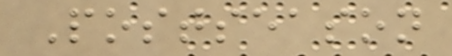Postseason
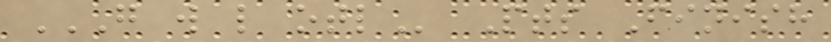G W L OTL Pts Finish
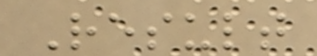Result
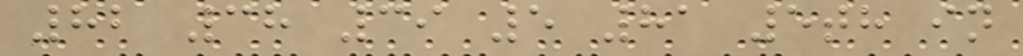82 38 39 5 81 5th in
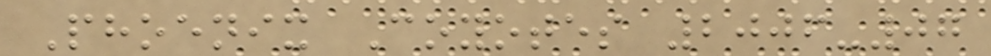Phoenix Coyotes 2006-07
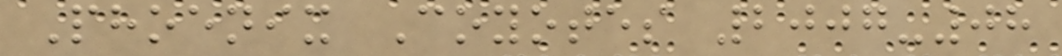Phoenix Coyotes 2007-08
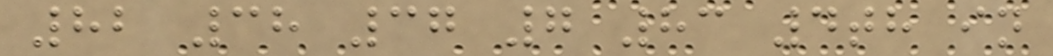82 38 37 7 83 4th in
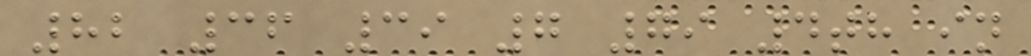82 36 39 7 79 4th in
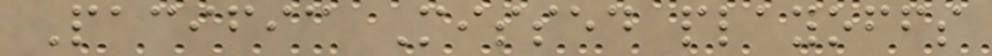Pacific Missed playoffs
